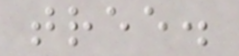tree.
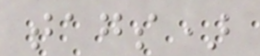tags)
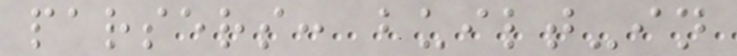parsers: built-in
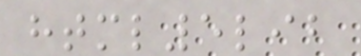html5lib
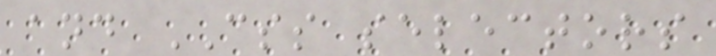and CSS selectors
